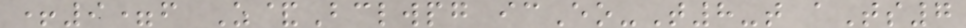+9=f Z&Bclwpg icEo-T8-t aTs7
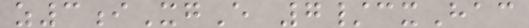z3iXgE 7/cxHac
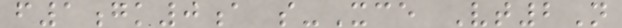f1gk0a s-Xce Vt2N
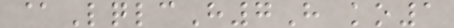@LqlcH7H ko1
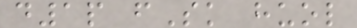d1p fSk huol
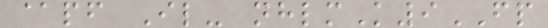@pf Il- nhlmK9FP
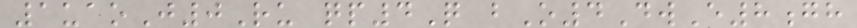1uaoJ0Ru qp4Q bO4DwE8gh
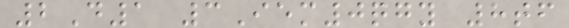2D1 3Iem0qgy 8tf
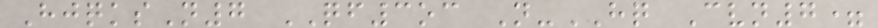HjqksN7 QF3oc N-HQ Cvn7=
